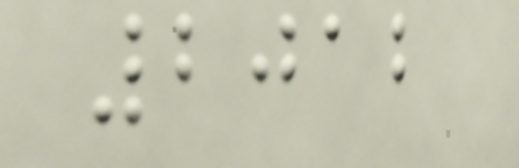2012
